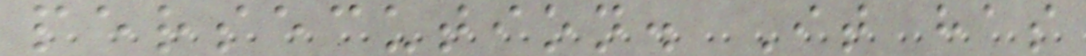persecution. It has
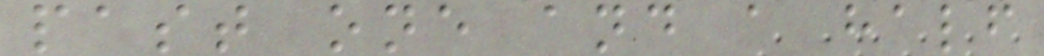past one and a half
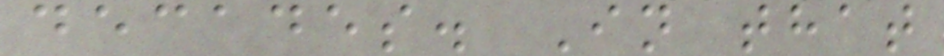decades. In that
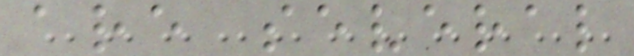are several
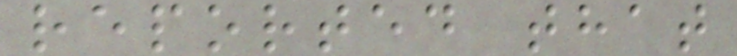reported that
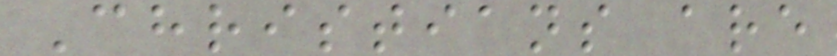Christians are
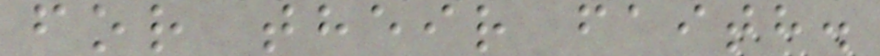for their faith.
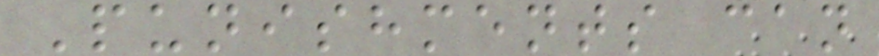Punishments can
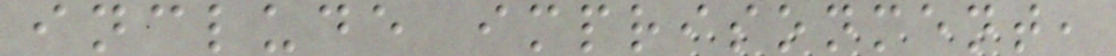include imprisonment,
